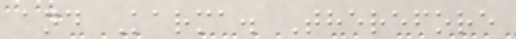and Karma. Therefore
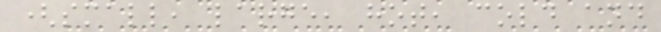(small, large, hot, cold and
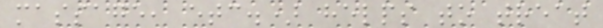massage, etc.) helps to treat
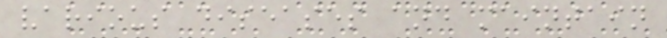various diseases and maintain
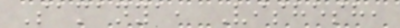Samanya, Vishesh,
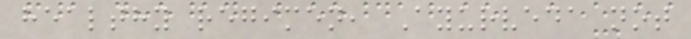healthy regimen, Ayurveda not
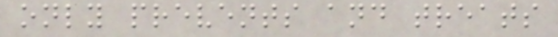only prevents and treats
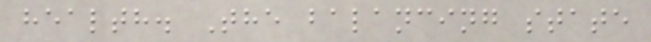health. The balancing state
